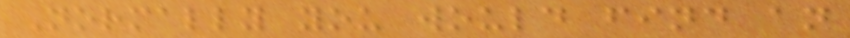Normally you would find an
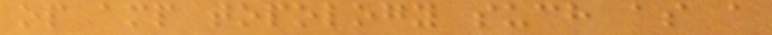op amp topology such as a
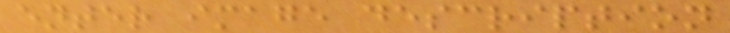enter image description
